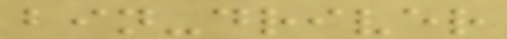bin-driver
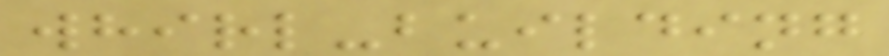whirl-building
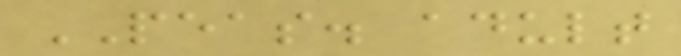PEAS. adult
